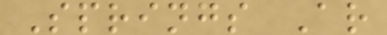Springs Ar
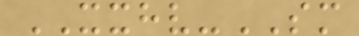XXHV-SM
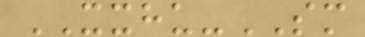XXHU-SM
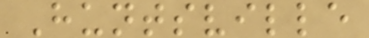Huntsville
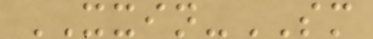XXIN-SM
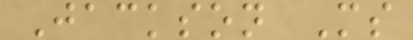Jackson Ms
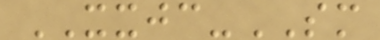XXJC-SM
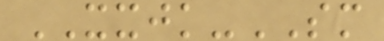XXJK-SM
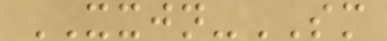XXJN-SM
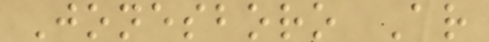Jonesboro Ar
